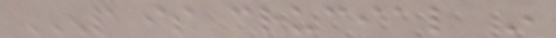ENP is crucial in
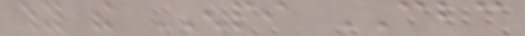why the ENPI CBC
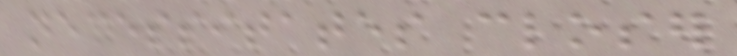necessitates closer
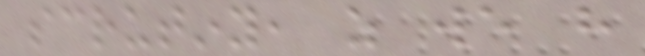scrutiny, as we have
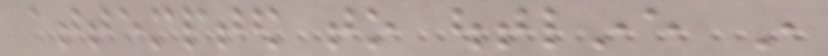attempted to outline in
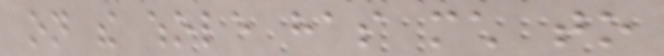on the whole has much to
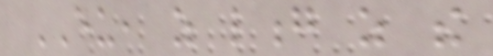EU, as long as the
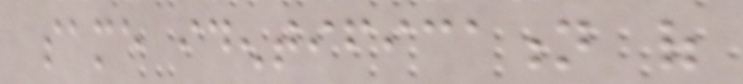same identification of
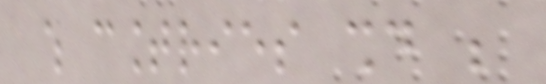which countries should be
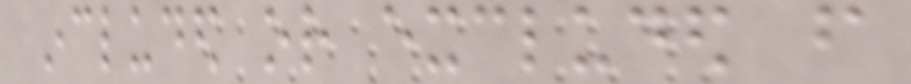included or excluded from
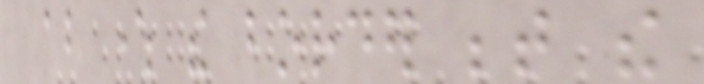about where the border between the
